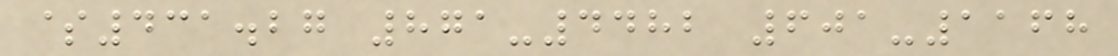$431.27 871-4482 601-1168
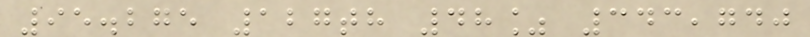95.275 127th 48% 343,740
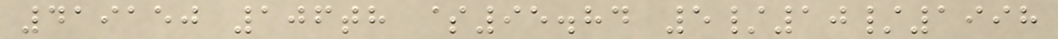419150 106th $95.84 5/10/1998
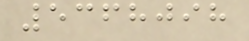5368098
